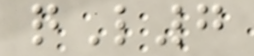qL7
